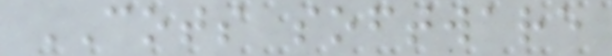COTS software
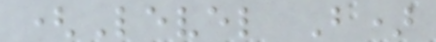(Level B)
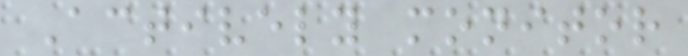Actively monitor
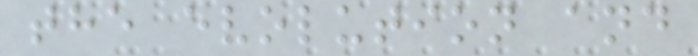the evolution and
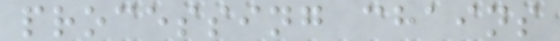processing chains
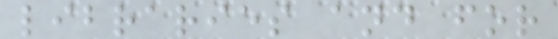libraries and for
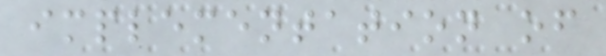implementation of
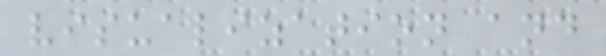visualization and
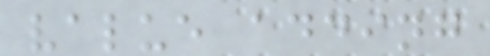value adding
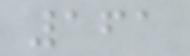161
